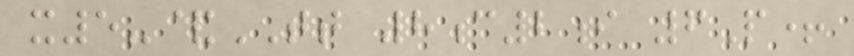x5-&TT 8c2i 6P+
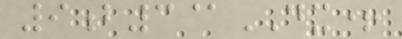9b3@DX+
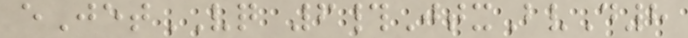eJetVQ 6#JtxBvD8
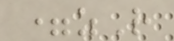=zR
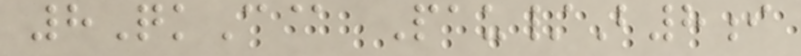8QkC@ Pau/B8i
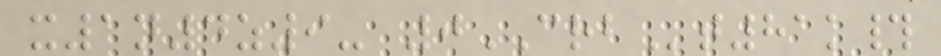x1n4z9- 0CRBt81k#
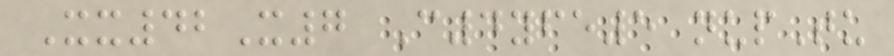Xx42X7 C4yfe5 nupTu
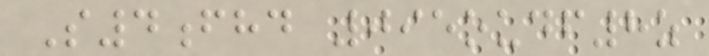S4fhd 095oudf8z
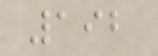192
